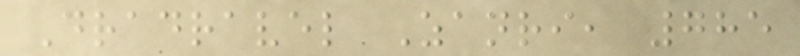Dradravel Zanri, 785
